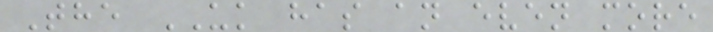The UK has an even more
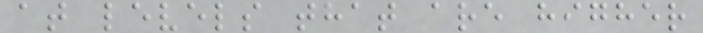at levels that are higher
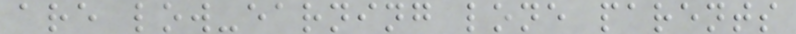are low-earning lone parents
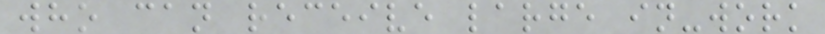who can receive large in-work
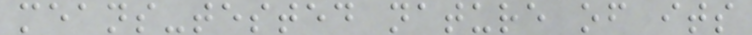means-tested nature of its
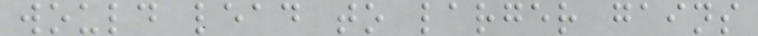would lead to larger gains
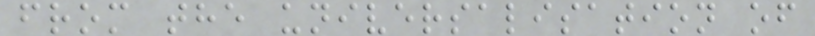from the universalisation of
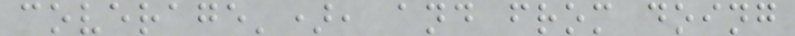coverage'), and from doing
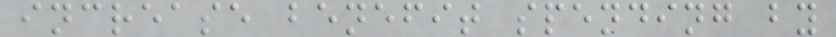increase benefit spending by
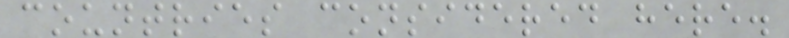countries considered here.
